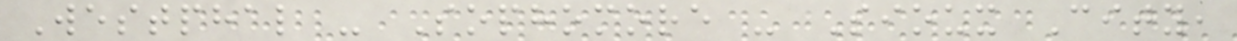Westphal - Sophomore - Sioux City,
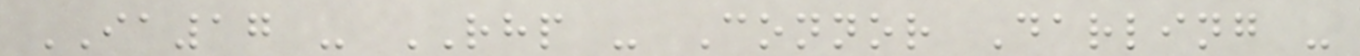IA17 - RHP - Connor Darling -
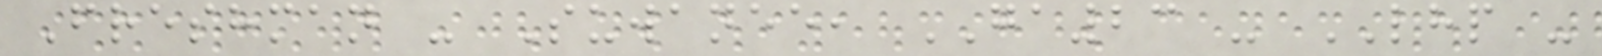Freshman - Suwanee, GA23 - LHP -
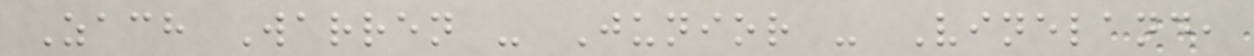Zach Warren - Junior - Vineland,
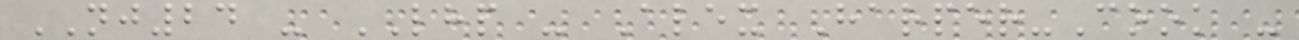NJ24 - LHP - Alex Harper-Cook -
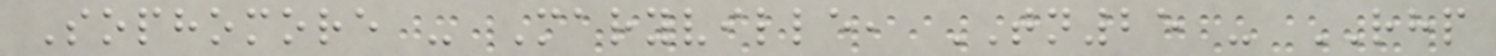Sophomore - Maryville, TN25 - RHP
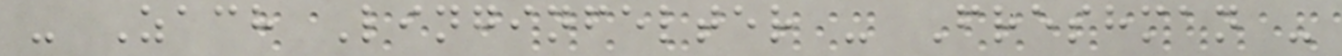- Zach Linginfelter - Freshman -
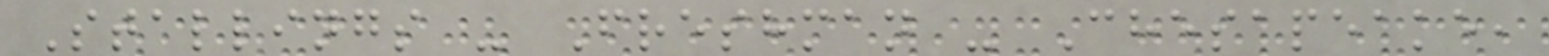Stallings - Freshman - Chesapeake,
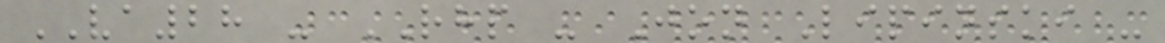VA28 - RHP - Jon Lipinski -
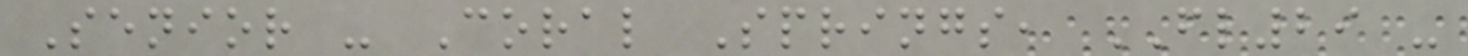Senior - Coral Springs, FL29 -
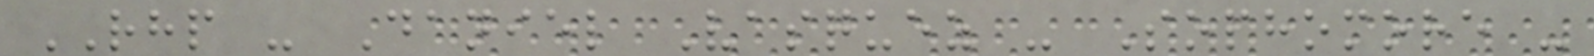RHP - Daniel Vasquez - Sophomore -
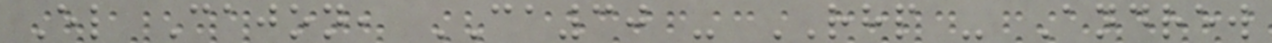El Cajon, CA30 - RHP - Andrew
